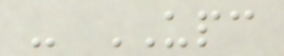- UPC
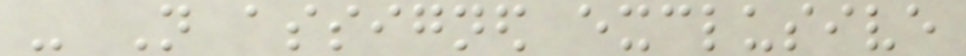- Not assigned exclusive
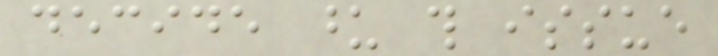decide upon this issue
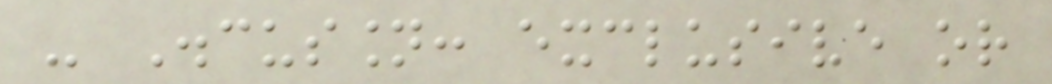- Discussion: exclusive or
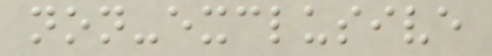non-exclusive
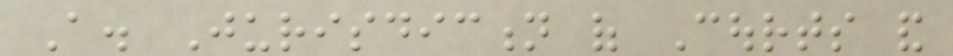A. Jurisdiction of Courts and
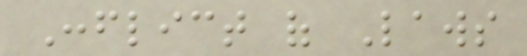Conflict of Laws
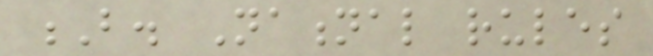B. National rules
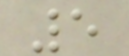5
